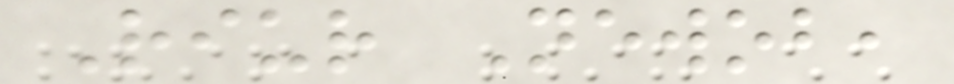Riur Newob,
